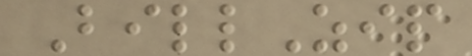BillZip
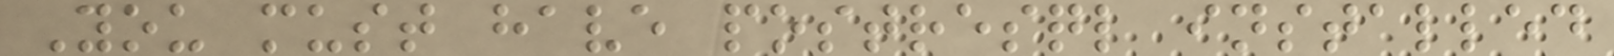You must have postresql installed
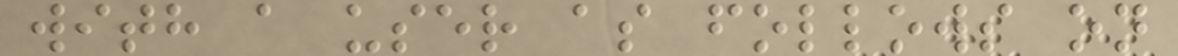with a user as follows on
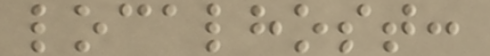localhost:
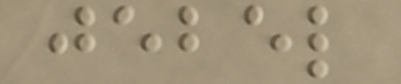jebel
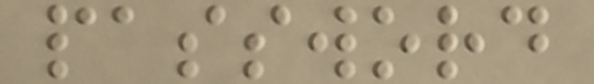password
